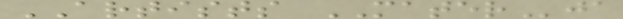ARTISTS MATERja
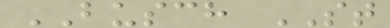BUSCH ST
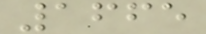1665
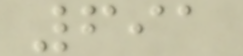691
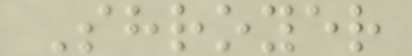Shroyer
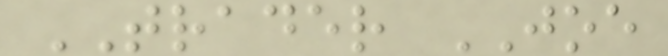TRADER JOE
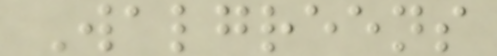Walgreens
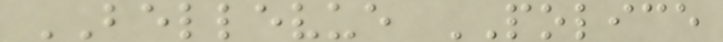BELLEVUE POLICE
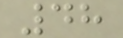48
